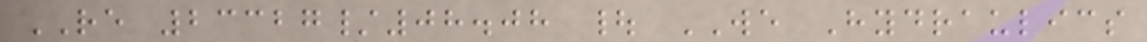RE 23327/08.08 | WE Hydraulics
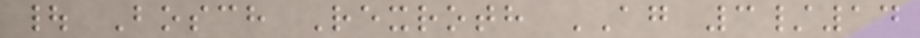| Bosch Rexroth AG 3/14
